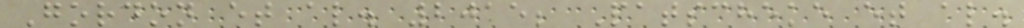Gordon et al. 2015; Patscheke et al.
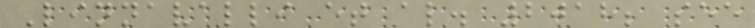Linnavalli et al. 2018; see
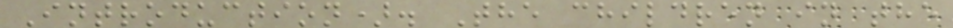Introduction). The children in the
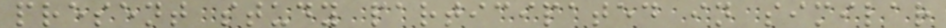present study participated in similar
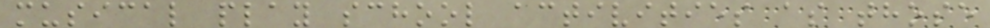musical play school activities as those
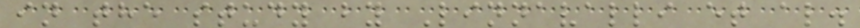in the study by Linnavalli et al.
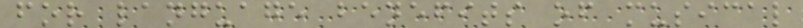for language benefits of musical
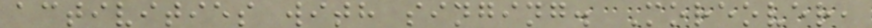activities with singing. Moreover,
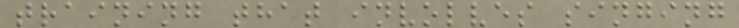training that involves singing
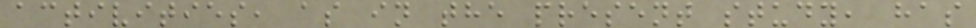activities, as in the present study, has
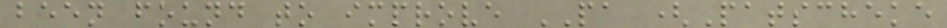been found to improve PA (Patscheke
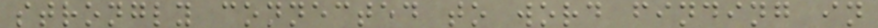strongly connected to word finding in
